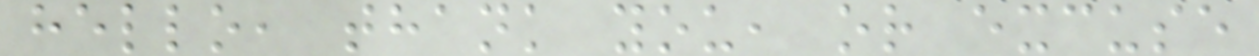hello, thank you, or excuse
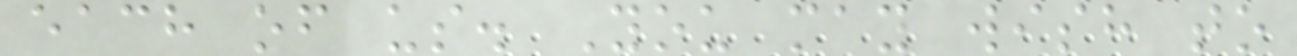each of us. You may wish to
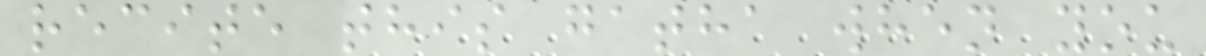recite this gatha when you
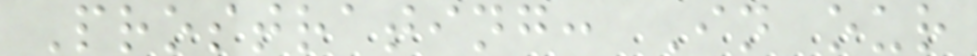Prostrating: In our
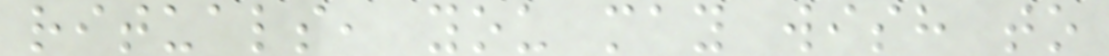rituals, you may wish to
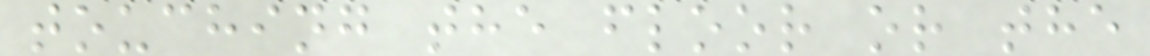touching the floor or the
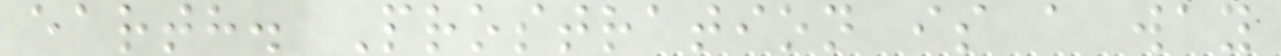earth. Prostration is a way
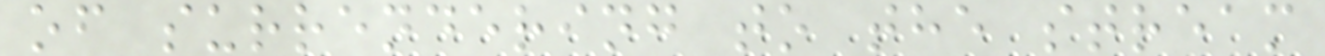of surrendering to the stream
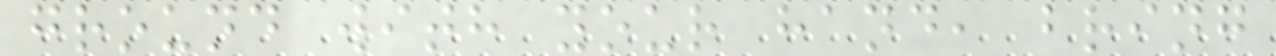ground with your hand, bring
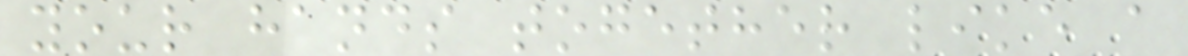your hands together like a
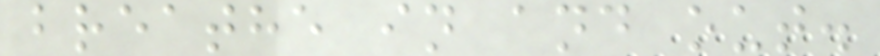breathe in and out.
